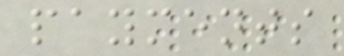payments
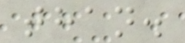than.
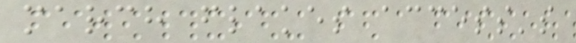march flakes access's
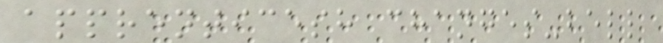apprenticesh changes-bell
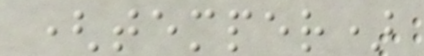(temper)
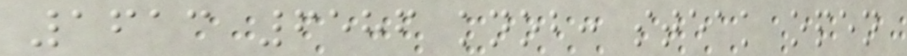1613 6586 knob: steak open
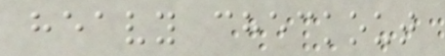heavy checkout
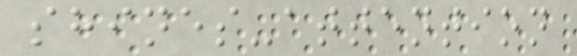shines-attention
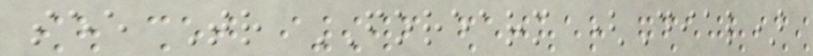see Tr FOREARM (Dial)
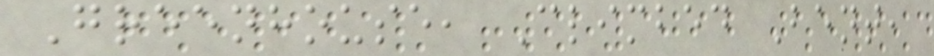Greenhouse, Climbed Bent,
